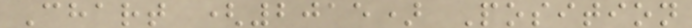Chart (2015) Position
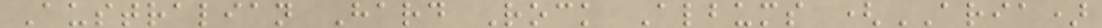Australian Hard Rock Albums (ARIA)
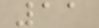11
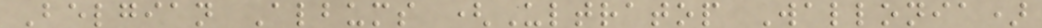Belgian Albums (Ultratop Wallonia)
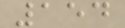154
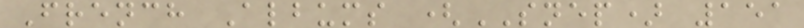French Albums (SNEP) 151
